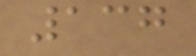137
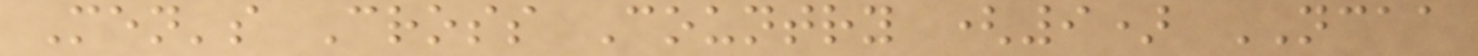Men's Cross Country (9) NCAA
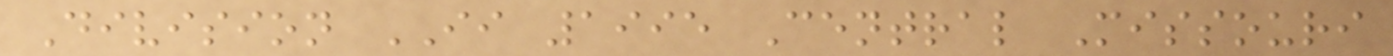Division II 1995 Central Missouri
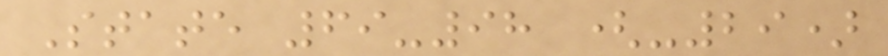State 69-98 (-29)
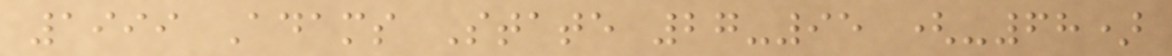1999 Adams State 27-95 (-68)
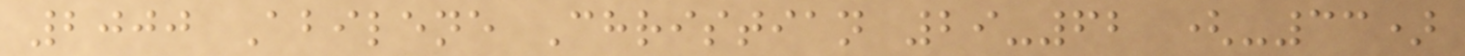2000 Abilene Christian 29-62 (-33)
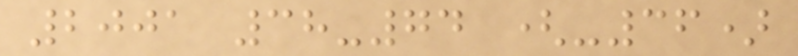2001 38-74 (-36)
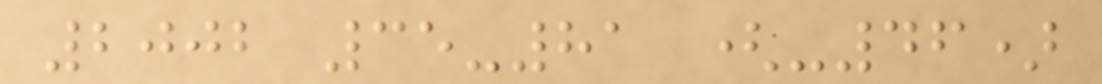2002 35-81 (-46)
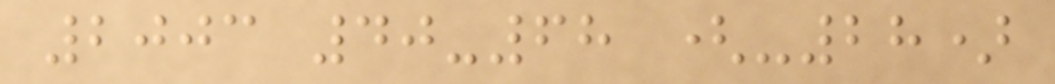2003 40-68 (-28)
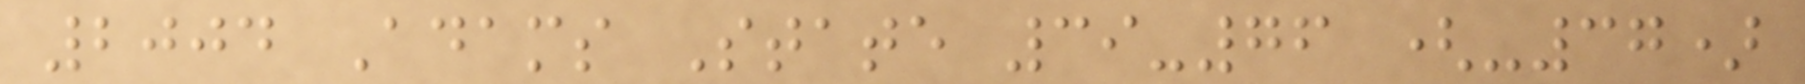2004 Adams State 39-76 (-37)
